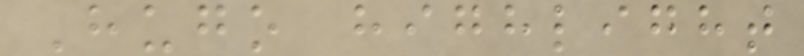Hugo highlight
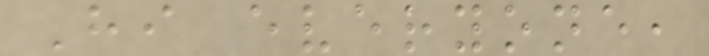Hi everyone,
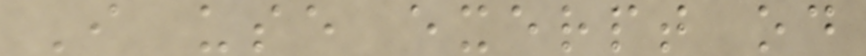I use exerpt od
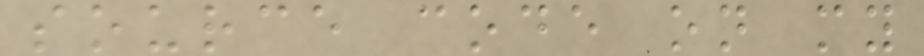source code on my
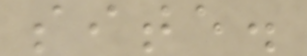site.
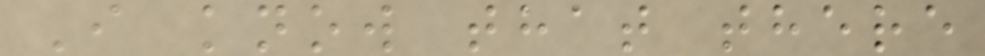I know that there
